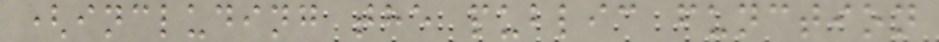(including the public function
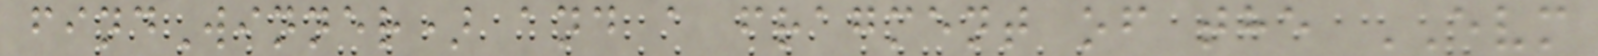findWinner) and a fragment of the EVM
